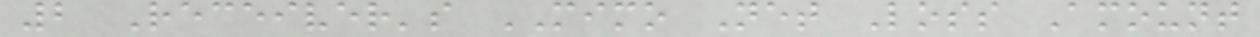2 Receiver's MIMO Net Loss Amount
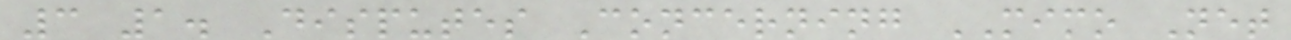3 1. Disputes Concerning MIMO Net
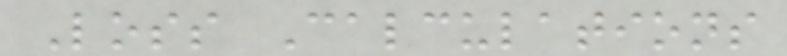Loss Calculations
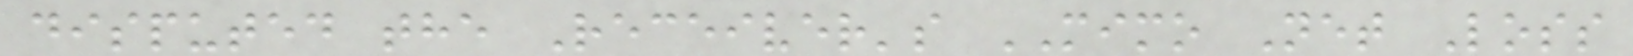disputed the Receiver's MIMO Net Loss
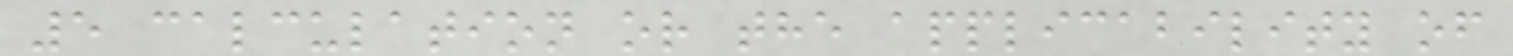5 calculation or the applicability of
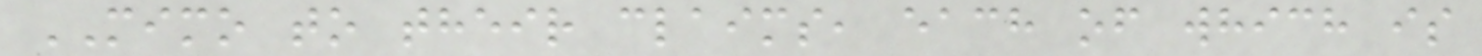MIMO to their claims, each of which is
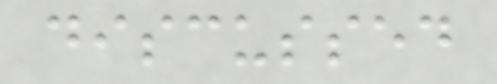discussed
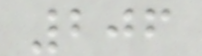206
